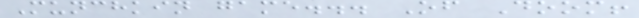Munchkin game... Of Doom!
